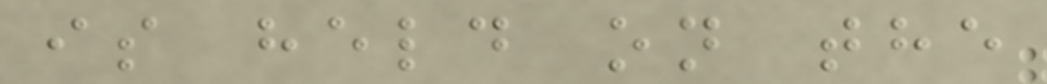is held on the
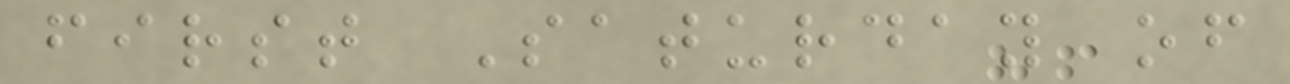first Saturday of
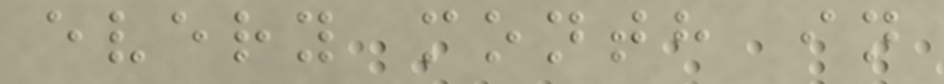every month in
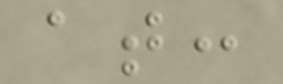at:
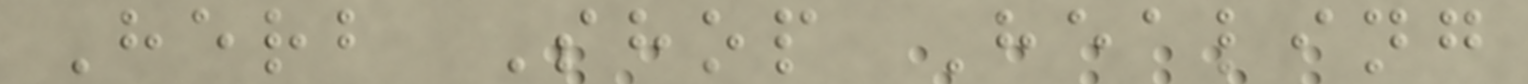Herb Shop Healing
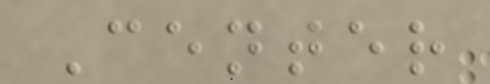Center
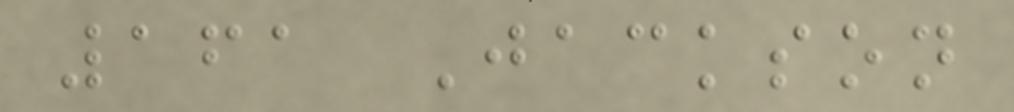161 Jackson
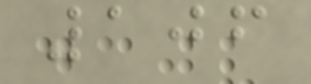106
